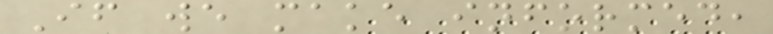If we make informed,
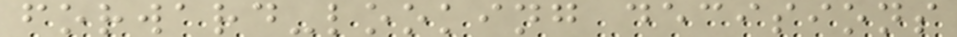forward-looking decisions
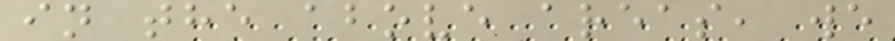in the above areas, we
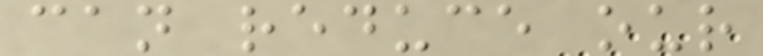can reduce our
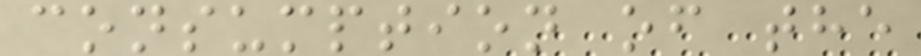consumption of the
